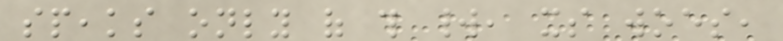speaks only of this world, its woes,
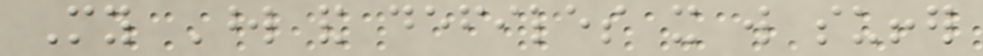My Word and defiles it will suffer
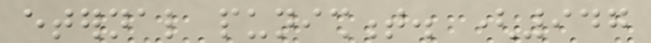eternal punishment. (947
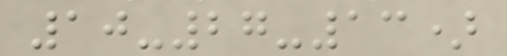10-27-13)
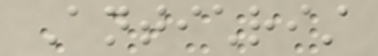Antichrist
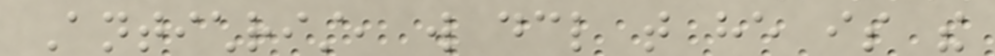Antichrist, will declare that he is the
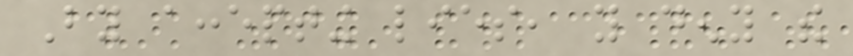By accepting lies, you deny the
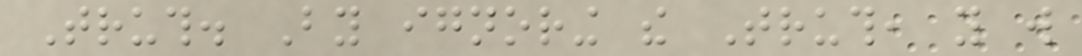Truth. By ignoring the Truth, you will
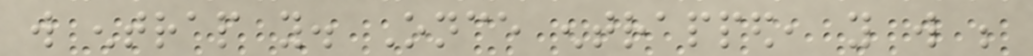will entrap you. Once entrapped, you will be
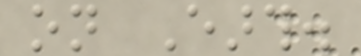on Earth.
